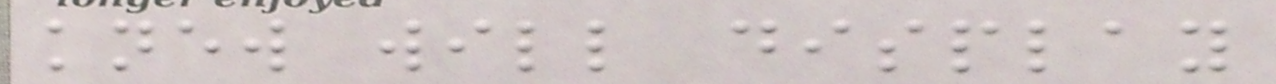knew will display
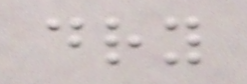dry
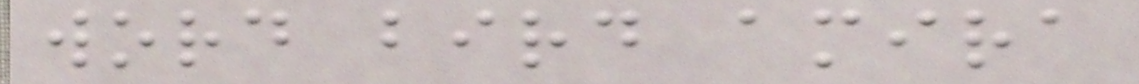word bird amira
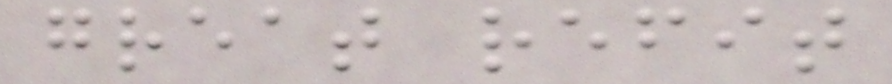great refit
